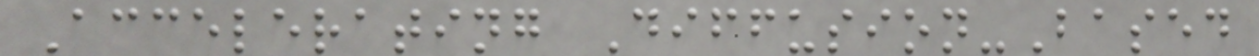Accelerating Diffusion-Based
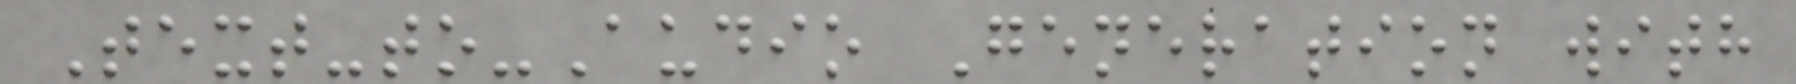Text-to-Audio Generation with
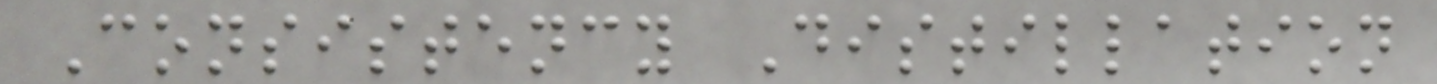Consistency Distillation
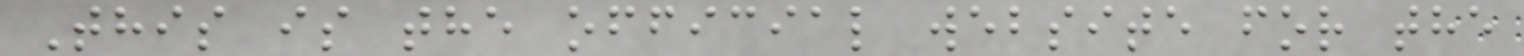This is the official website for the
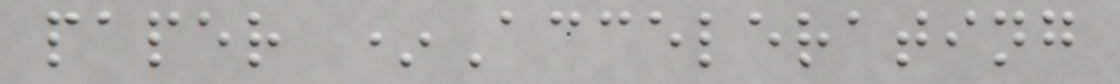paper *Accelerating
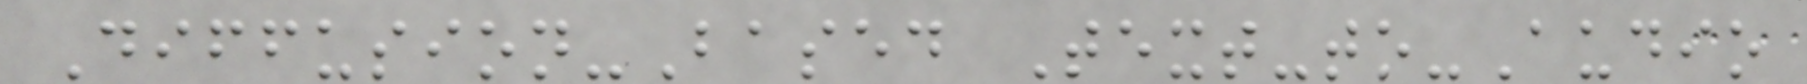Diffusion-Based Text-to-Audio
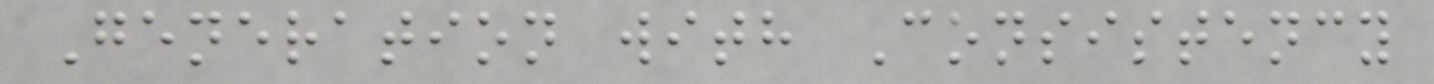Generation with Consistency
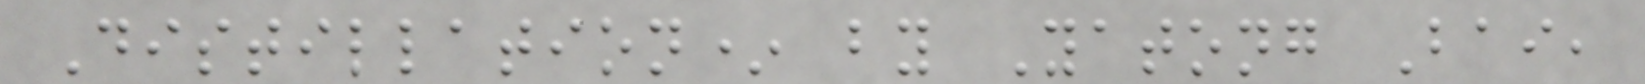Distillation* by Yatong Bai,
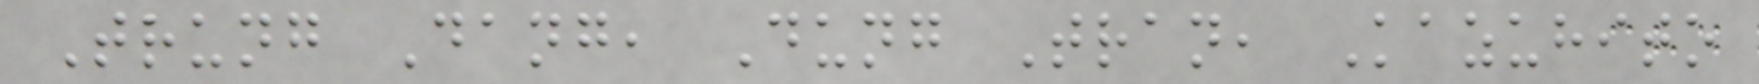Trung Dang, Dung Tran, Kazuhito
